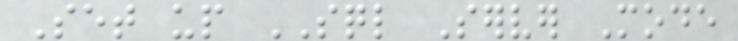Set up SQL Server Mode
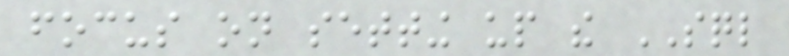focus on setting up the SQL
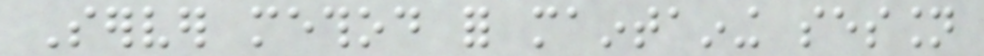Server method for maintaining session
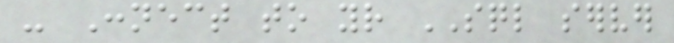- Connect to your SQL server
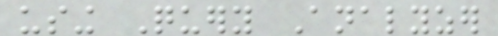using Query Analyzer
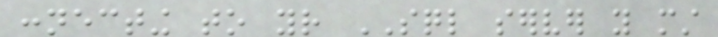connecting to your SQL server you must
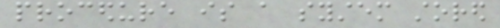procedure is a system stored
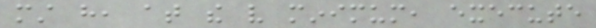must have, at the very minimum, execute
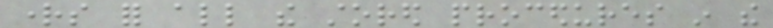rights for all the stored procedures in the
